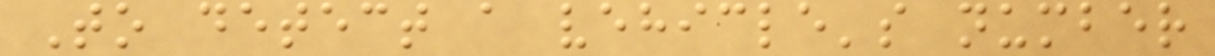To detect a vehicle's number
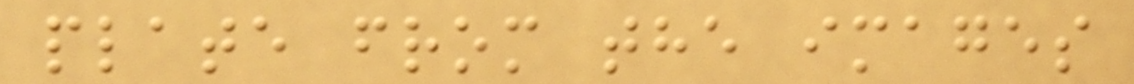plate from the images
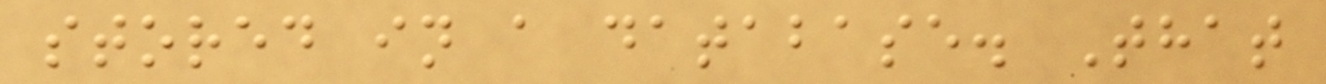stored in a database. That
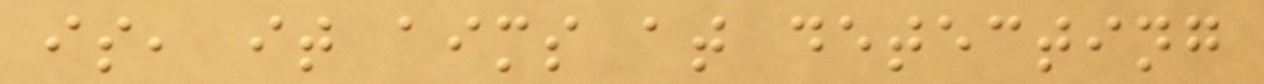is, it aims at detecting
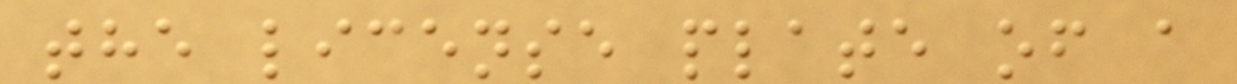the license plate of a
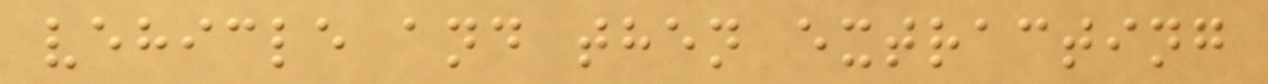vehicle and then extracting
